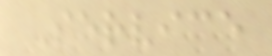Service
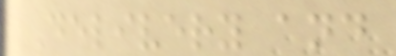Delivery and
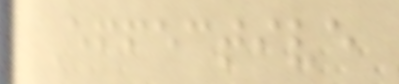Effective
